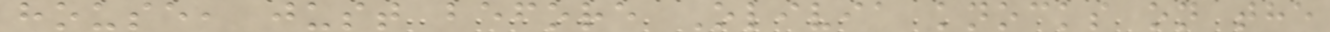house, just before Olivia knocks on the
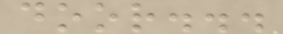door...
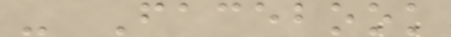- Facebook
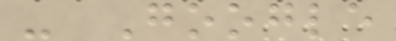- Google
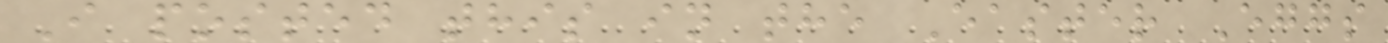I posted this in the Easter Eggs
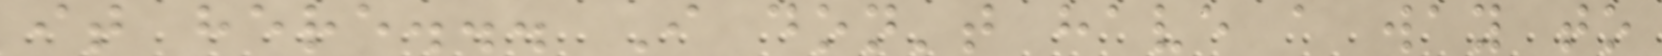it here... I don't have a way to
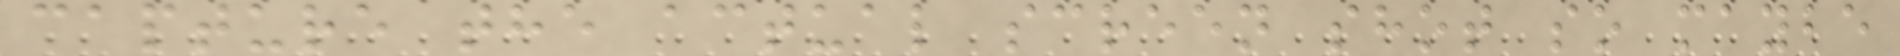capture the actual screen shot so maybe
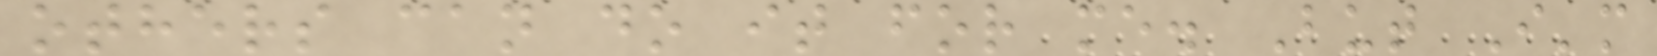others can do it for me. But I'm
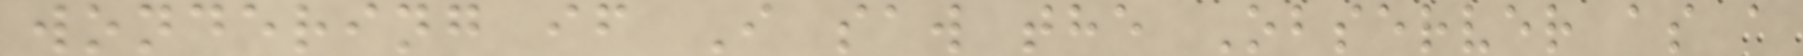wondering if I saw the Observer as a
